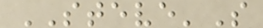STEVE'S
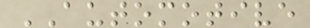AUTOMOTIVE
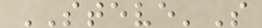STEVE'S
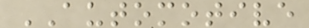AUTOMOTIVE
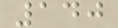140
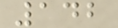142
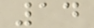14
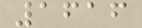1616
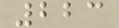223
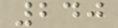240
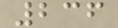236
